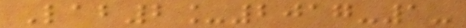Lab2_2017-1-
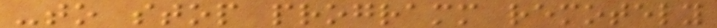-to stop programm remotely
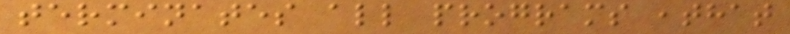terminates all programs ,that
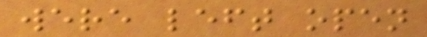were left open
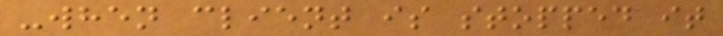-when client is stopped it
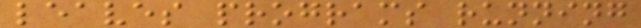leaves programs running
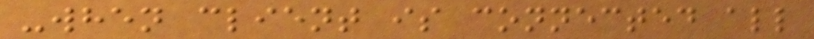-when client is connected all
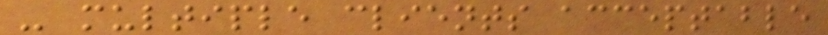- multiple clients acceptable
